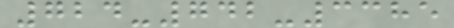724-742-3385
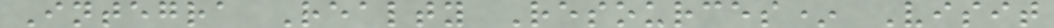Integra Realty Resources* Visit
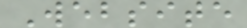Website
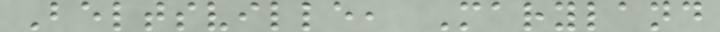Beltsville, Maryland
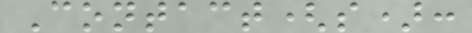Contact(s):
